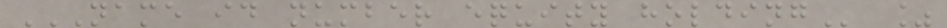NAME ID NUMBER EQUITY HOLDING %
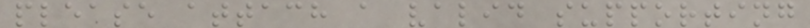please attach a valid supporting
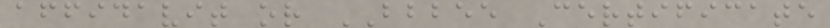affidavit or BBBEE Certificate
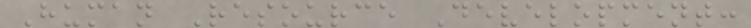Human Resource Development:
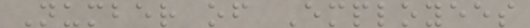Number of Employees
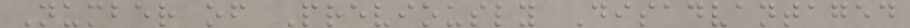Number of Previously Disadvantaged
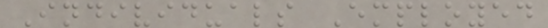Individuals Employed
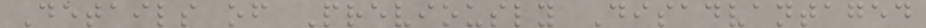Details of Previously Disadvantaged
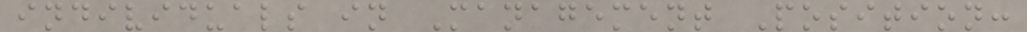individuals in Management Position:
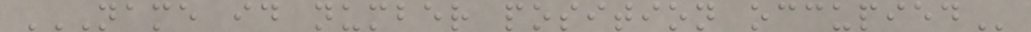NAME ID NUMBER POSITION OCCUPIED
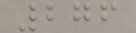276
